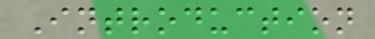Introduction
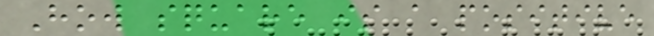How square is a positive
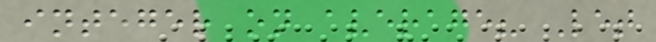integer on average? Let
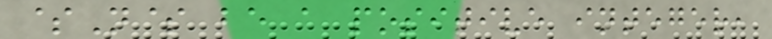$N$ be a positive integer,
